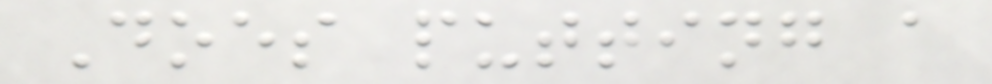Does putting a
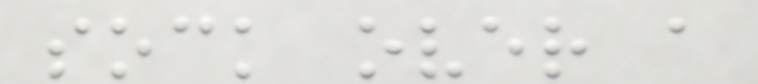sock over a
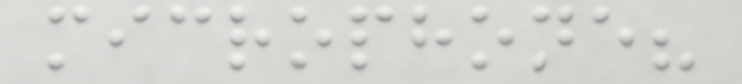microphone?
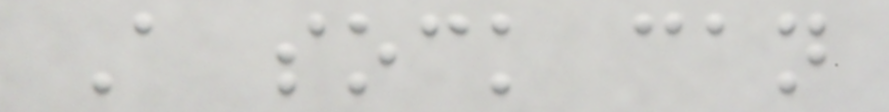A sock can
